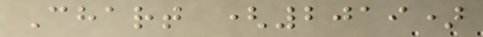Chart (2019)
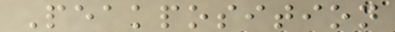Peakposition
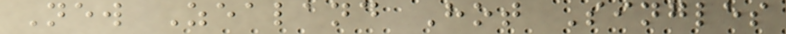New Zealand Hot Singles
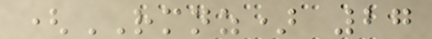(RMNZ) 27
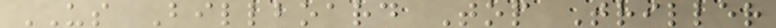US Billboard Top Triller
